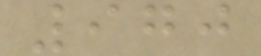970
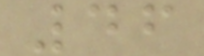46
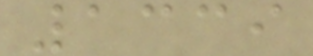1339
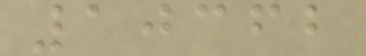10362
